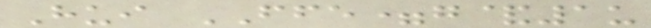Hui FFE=g&1u
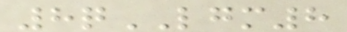8qLGM8
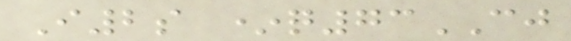I2s *q73CJ
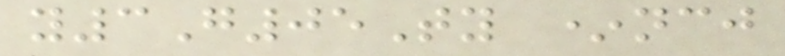y3G05Ty *ncj
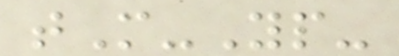tM-Yp-
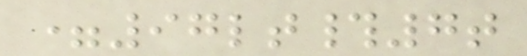=97lt#7t
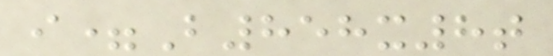i=B858x8t
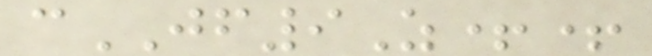cJF9Z++
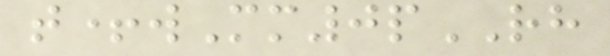t+wMm0pRH
